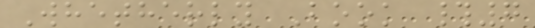Whetherly Book #7
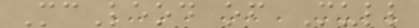McLeod of Mull
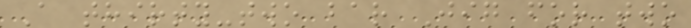A thirty-two bar Jig for two
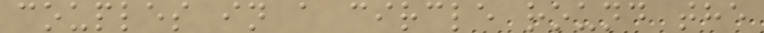couples in a circle round the
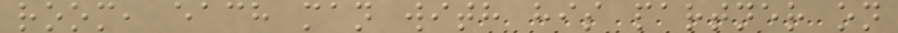room, each man with his partner on
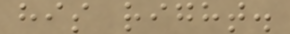his right.
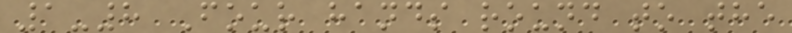1-8 Four hands round to the
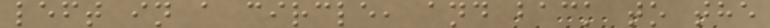left in a circle, and back to the
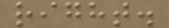right.
